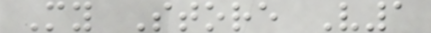My Store V1
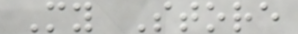My Store
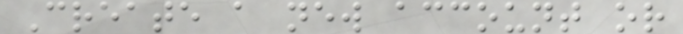Create a new account or
